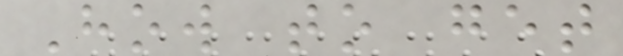How to get
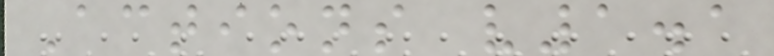Actions v1.1
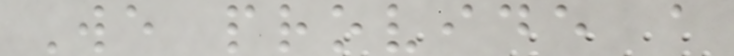We provide a
